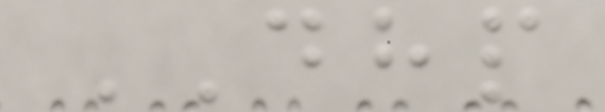DHP
